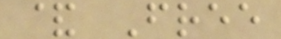& Free
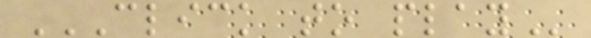CLICK TO PLAY
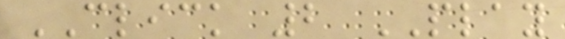CLICK 2 PLAY
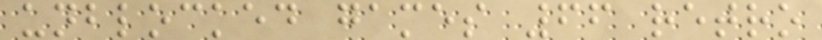unblocked games 66 retro
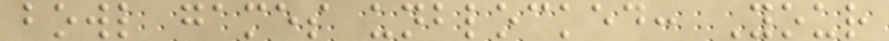bowl games unblocked: Your
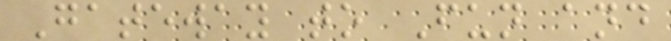Gateway to Fun and
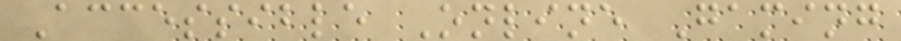Accessible Online Gaming
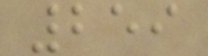259
